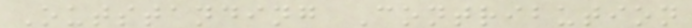Outstanding Contribution
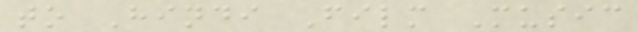to Hindi Film Music
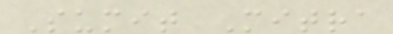Sumit Mitra
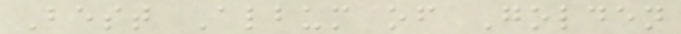Best Album of Golden
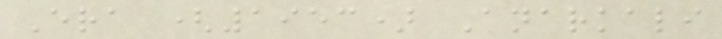Era (1953) Anarkali
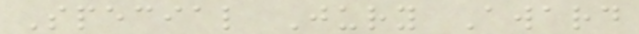Special Jury Award
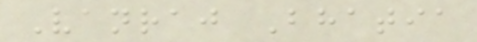Vanraj Bhatia
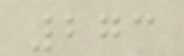273
